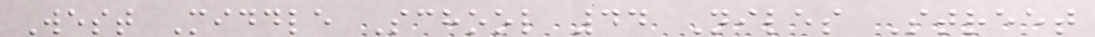West Middle School 44 Niles Street
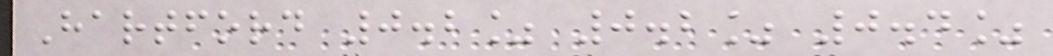Hartford 0.2% 0.2% 0.4%
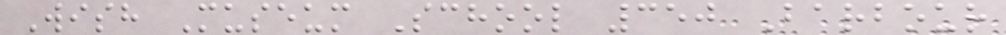Wish Museum School 350 Barbour
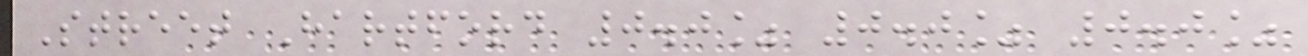Street Hartford 0.0% 0.0% 0.0%
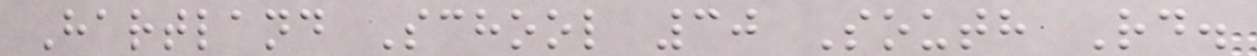Hartland School 30 South Rd.
